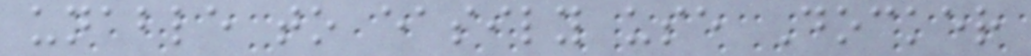unable to easily use Docker
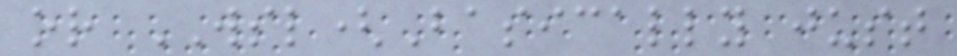or WSL(Basically just
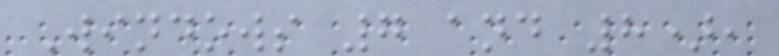Windows 7 and 8),
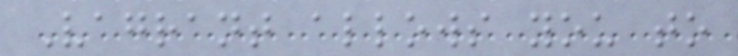Vagrant allows you to
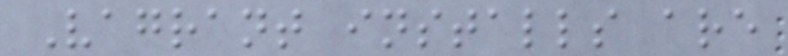Vagrant installs are
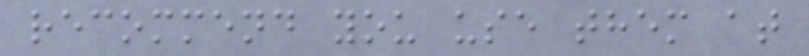recommend you use them at
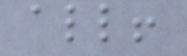all!
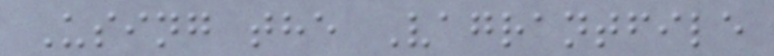Using the Vagrantfile
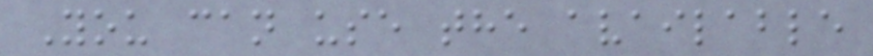You can use the available
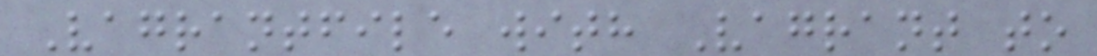Vagrantfile with Vagrant to
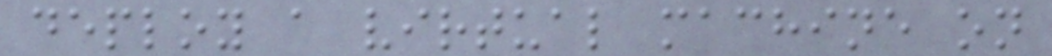deploy a virtual machine on
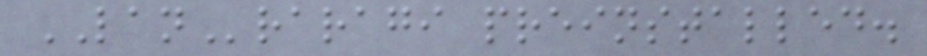LANraragi preinstalled.
